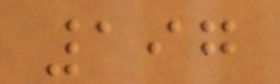197
